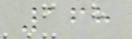168
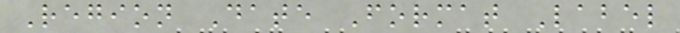Region Date Format Label
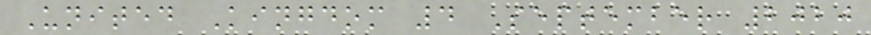United Kingdom 4 September 2020
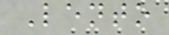Lento
